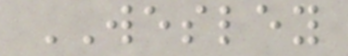WESLEY
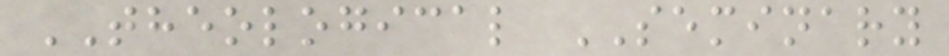THEOLOGICAL SEMINARY
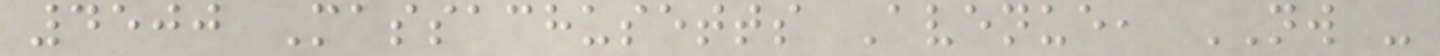4500 Massachusetts Avenue, NW -
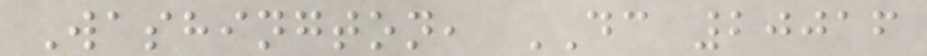Washington, DC 20016
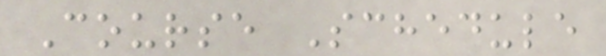Course Schedule
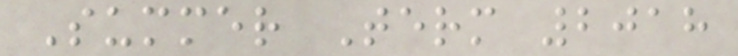Summer Term 2018
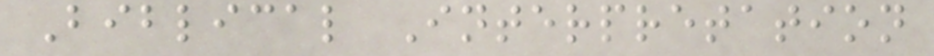Biblical Interpretation
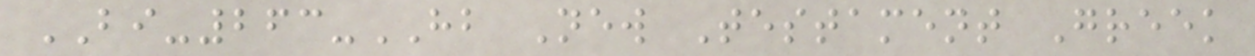BI-263-HB New Testament Greek
